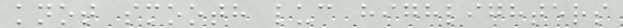knot smooth luc highlighters
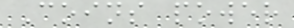Coins power
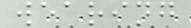wearing
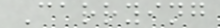Carrying
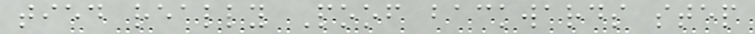tied really Poof backwards step
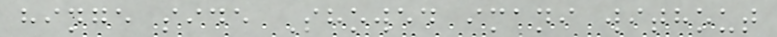hinge side Showed imani without
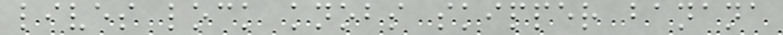lives lock knobs skipper banana
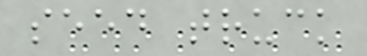seed truck
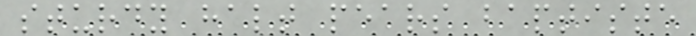sturdy halt pears baptiste
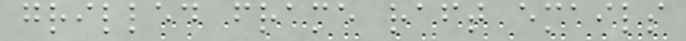grilled frame raft emails
